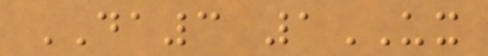DA3 1UX
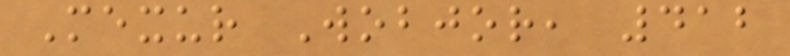Mexur Wobjor, 412
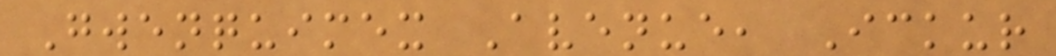Gwenquimex Avenue, Ickur
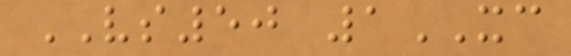VS50 1XC
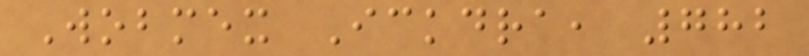Wobmex Ickdra, 782
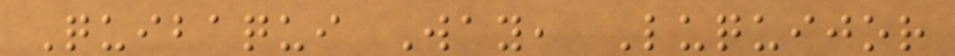Quibaqui Way, Luquijor
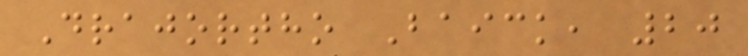Drajortho Baick, 20
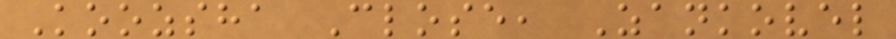Koozsha Close, Zankovel
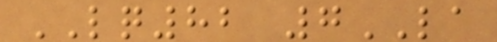LQ82 7LA
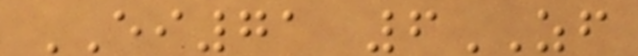EI71 6ZF
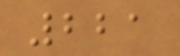221
